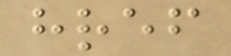href
